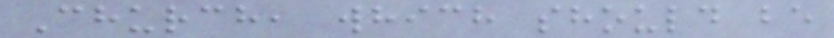Church, which should be
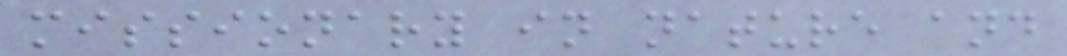missionary in nature and
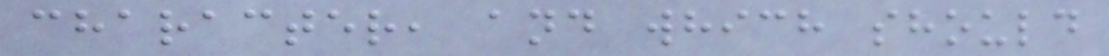character, and which should
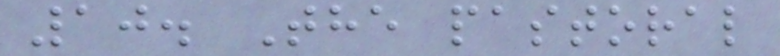10. The pastoral
